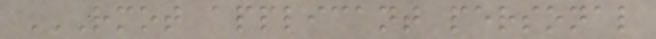RMOT APPLICANT PERSONAL
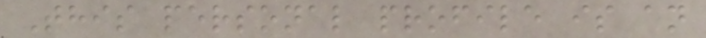This personal profile is an
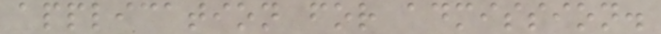application for admission.
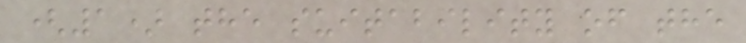(1) the suitability of the
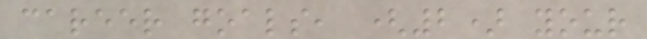career goals, (2) your
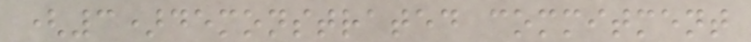(3)demonstrated commitment
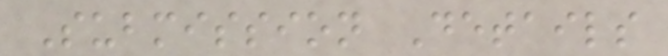Submission Details
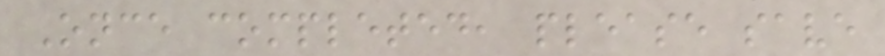Once completed, please save
